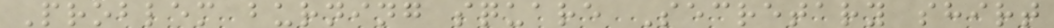Problem burning square Secretary shirt
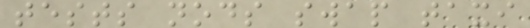tests nods swap taxi
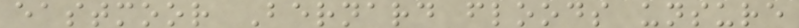eastmoor Bernard floods unsure
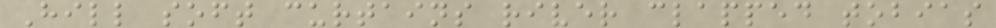Hill soft curtains river clapped tobias
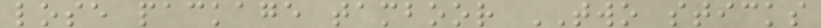lose package tamboor TWO sticks
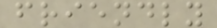friendly
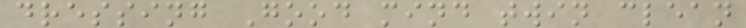dressing Good mind twin clean
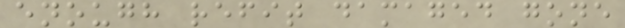enough refit damaged gone
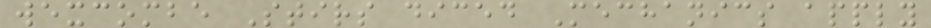wexcombe Stirs diced Mechanics apply
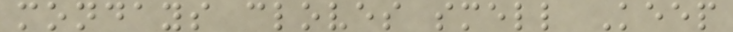mondays cloves smell Keep
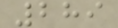289
